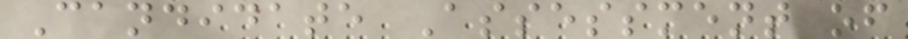Candidate Assessment of
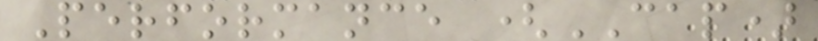Performance (CAP)
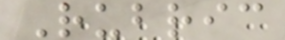Rubric
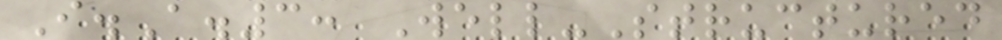I.A.3: Well-Structured
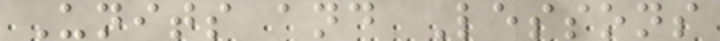Units and Lessons
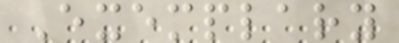Exemplary
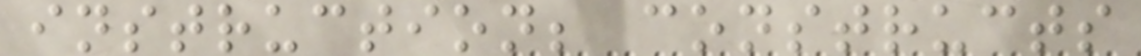instruction; constructs
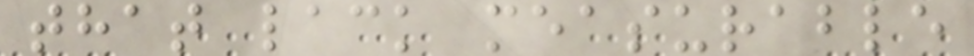that lack measurable
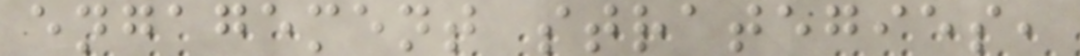engagement strategies,
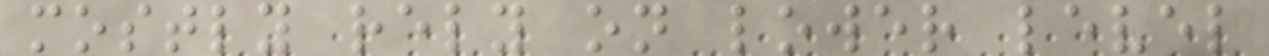mostly rely on lower level
